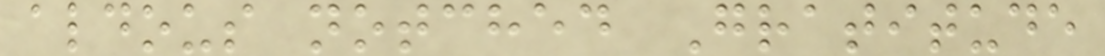aldous notched Gratitude
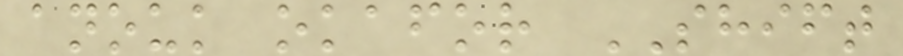anouk okafor SHIFT
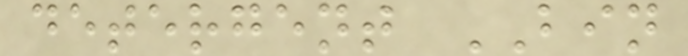detergent BIN
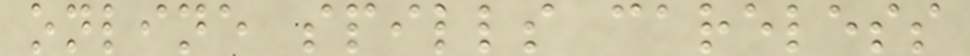online spills careless
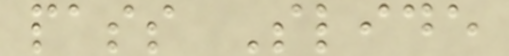pass Slide
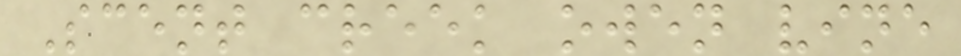Scent creek owen vine
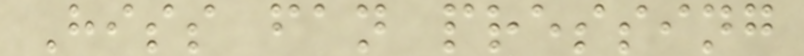Hiss fan pressing
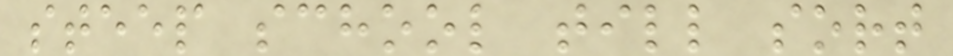steep school till sort
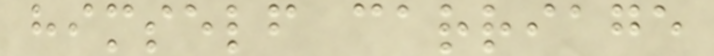himself carriage
